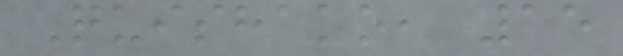Quishako, 15
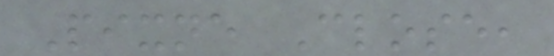Pixne Close,
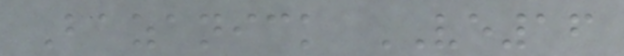Bazanick VE16
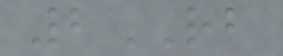2RB
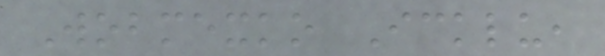Wobmexko Icklu,
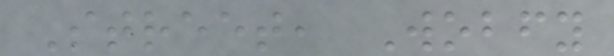Street, Wobfy
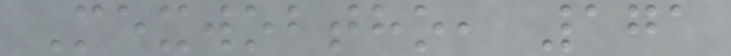Mexwobtho, 171
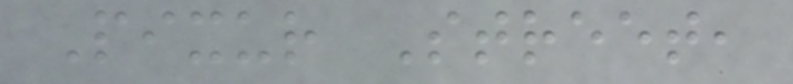Pixur Street,
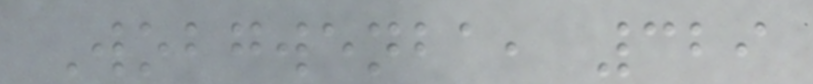Wobgwenba, 329
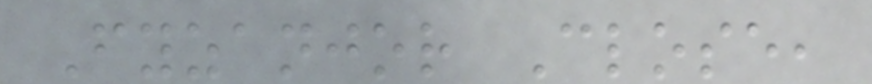Fyzanjor Close,
